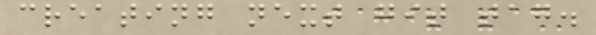creating next git tag.
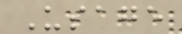Usage
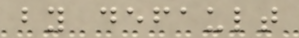by default
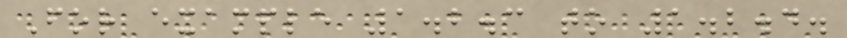For example 1.2.3 to 1.2.4.
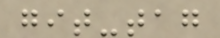git-tag
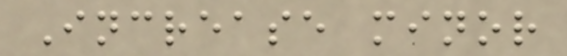Increase minor
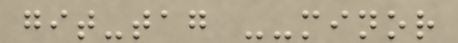git-tag --minor
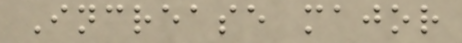Increase major
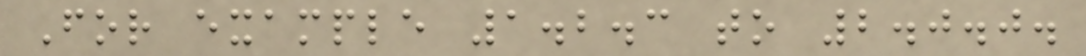For example 1.2.3 to 2.0.0.
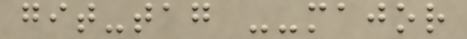git-tag --major
